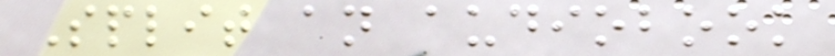Split an audiobook
